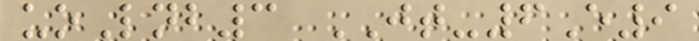uoLnb3 JT-6E9
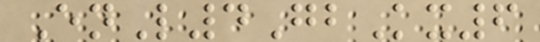EnL4GbKx6
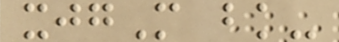xjgM bk-
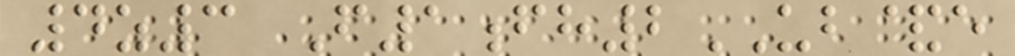4z3 F1fh2UB&e
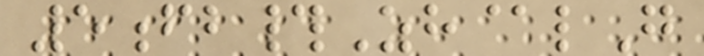5fb#Zh@lG
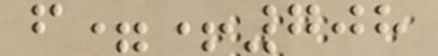f=+708
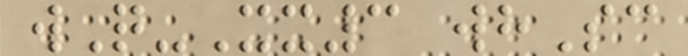wQ-Xx3 whSc
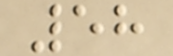58
